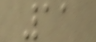11
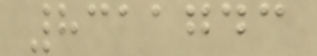8311743
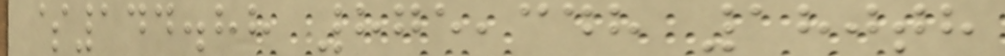$144.88 875,348 180th
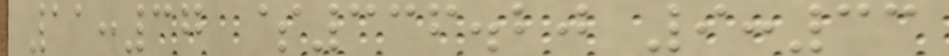11:37 $336.20 9:33
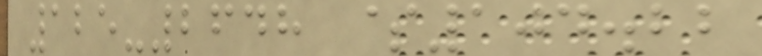125-2648 $104.22
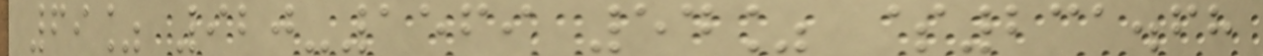69% 920-1569 54% $231.68
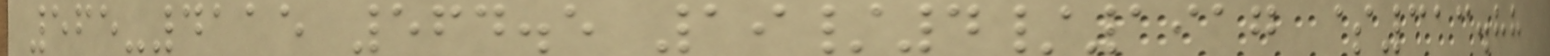565-4115 564.5 19/4/1917 $313.88
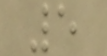5
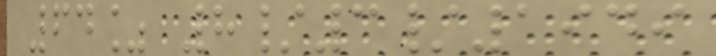64% 8/3/1949
